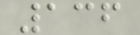136
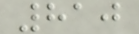810
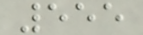555
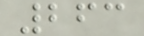263
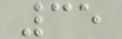35
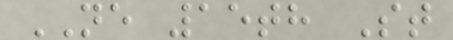NE 15th St
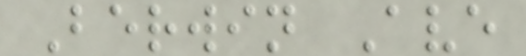Berwin Ave
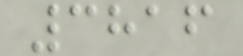3816
